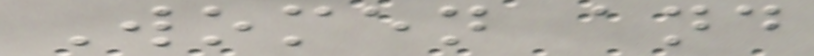Women and
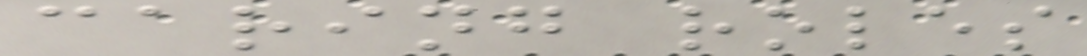caring roles
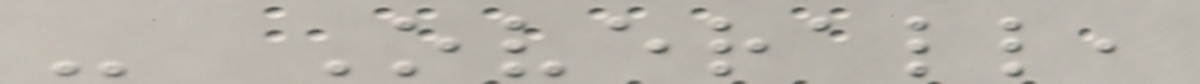- Overall,
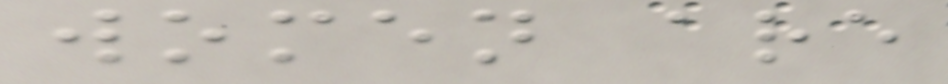women are
